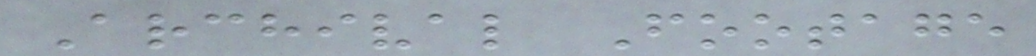Archival Footage
